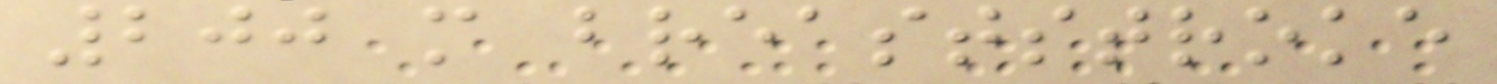200 m breaststroke
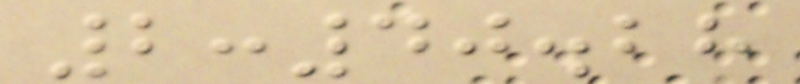2:40.28
